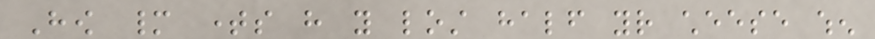How many times have you lost half your cheese when
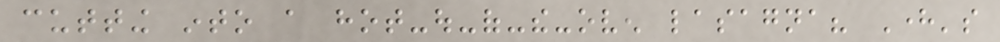cutting into a hot-out-of-the-oven lasagna? Here's
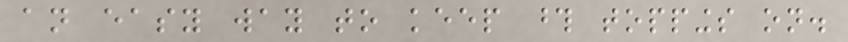an easy way to keep those toppings on.
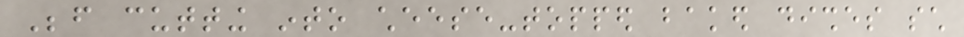Before cutting into cheese-topped baked dishes such
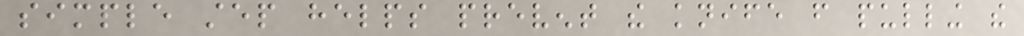simple step helps prevent the knife from pulling the
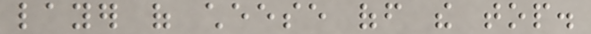layer of cheese off the top.
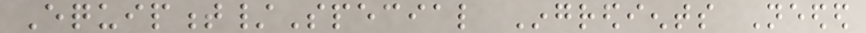Equipment/Special Ingredients Needed
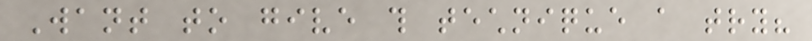Want to give this technique a try?
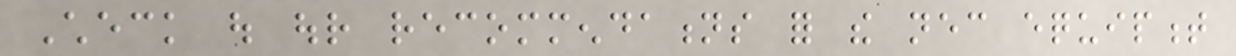Check out our recommendations for the necessary equipment
